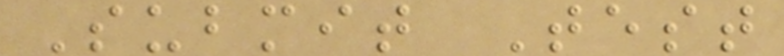Submit Test
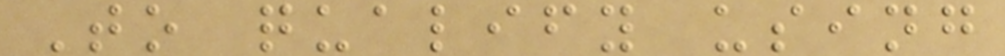To qualify using
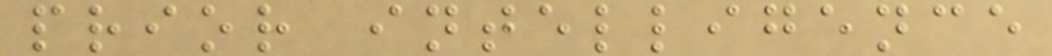prior intelligence
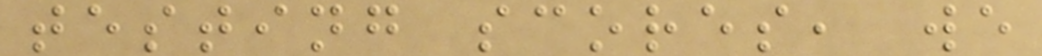testing scores, we
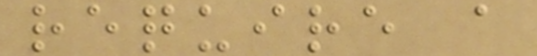require a
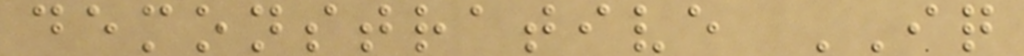demonstrative IQ
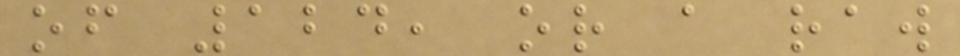of 124, or a raw
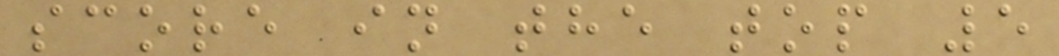score in the top 5
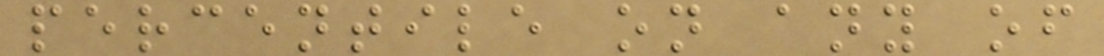percentile on any of
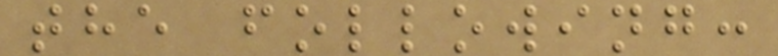the following:
